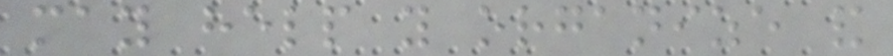may help you organize and
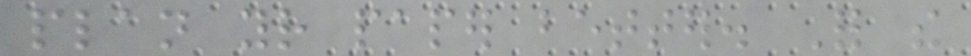plan your paper better. For the
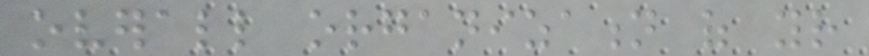overall organization of your
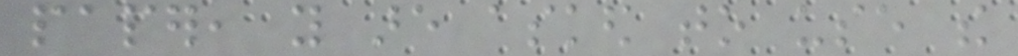paper, you are asked to use the
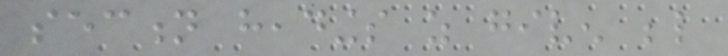section headings as given below
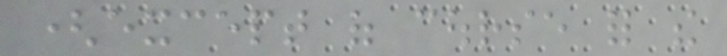(except of course for the
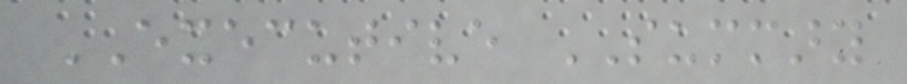EXECUTIVE SUMMARY
